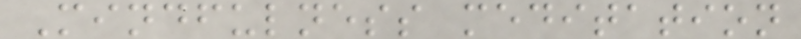Mindfulness meditation
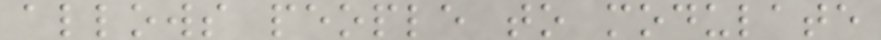allows people to modulate
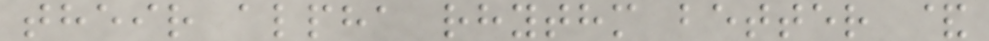their alpha rhythm better &
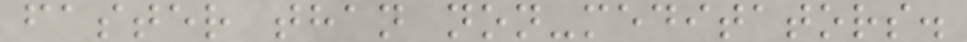faster than non-meditators.
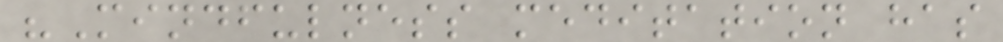"Mindfulness meditation has
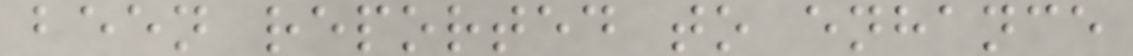been reported to enhance
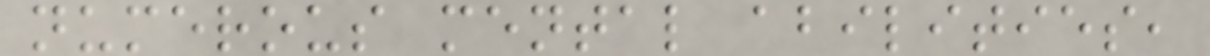numerous mental abilities,
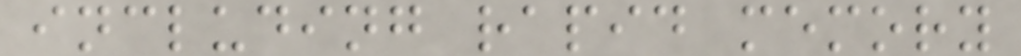including rapid memory
